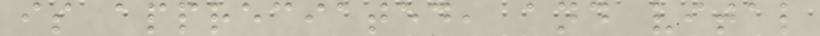is appreciated, and vital
